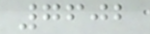7602
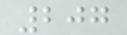207
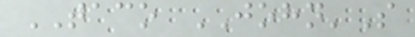TACO JOHN'S
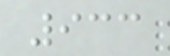933
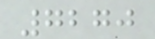7270
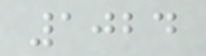1024
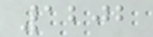1202
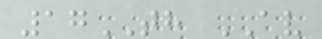17TH AV
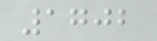1702
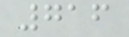716
